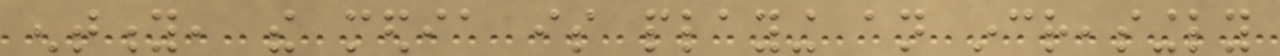entity, the media is playing an increasingly
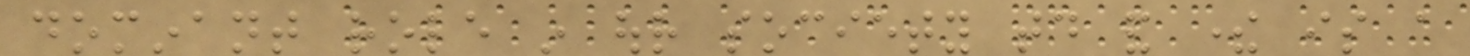dominant role in our society today and there is a
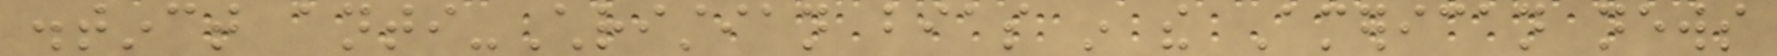distinct anti-Christian bias in the American news
